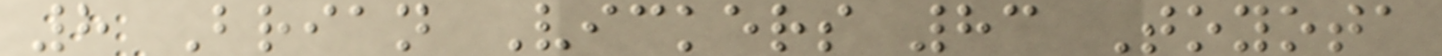8 Brian Vickers 83 Toyota
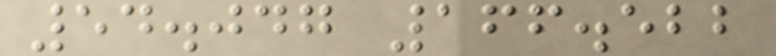54.047 166.522
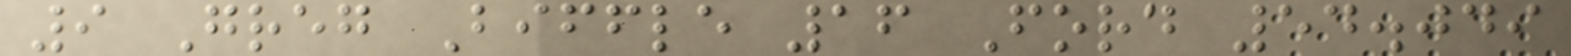9 Greg Biffle 16 Ford 54.049
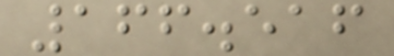166.516
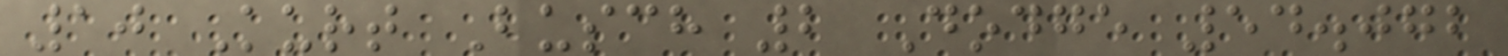10 Kurt Busch 2 Dodge 54.072
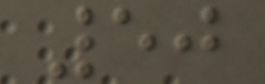50
